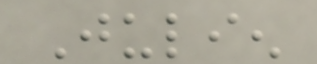Julien
